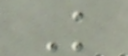K
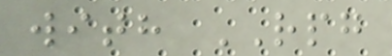with RPG
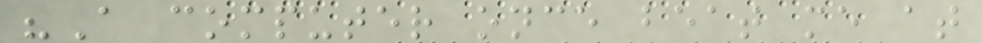"A computer once beat me at
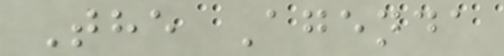The Agenda
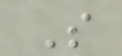S
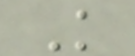K
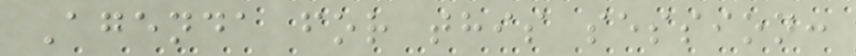Agenda for this session:
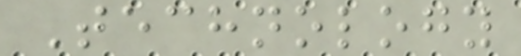Technology
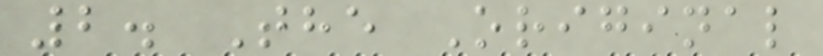2. The Original
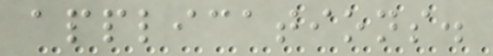applications.
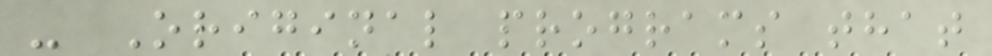- Original programs that
